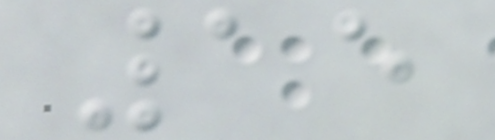15
